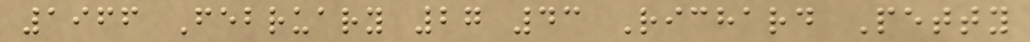1966 February 27 43 Richard Petty
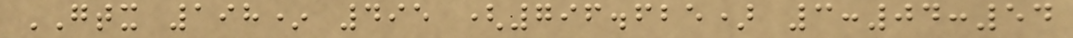GTX 198* 495 (796.625) 3:04:54
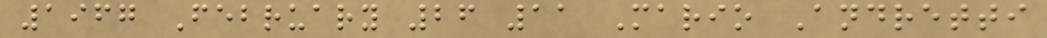1967 February 26 11 Mario Andretti
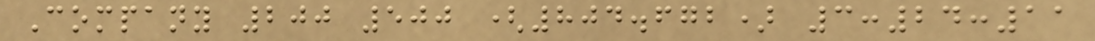Company 200 500 (804.672) 3:24:11
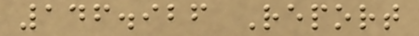146.926 Report
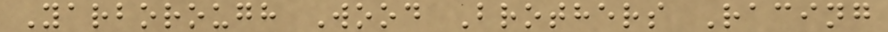Yarborough Wood Brothers Racing
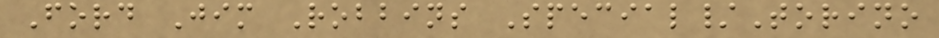Ford Jim Robbins Special/Torino
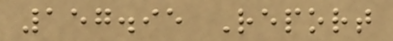157.95 Report
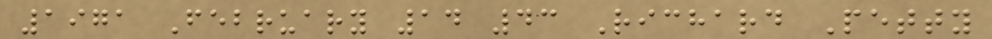1971 February 14 43 Richard Petty
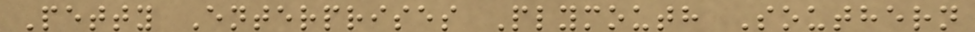Petty Enterprises Plymouth Southern
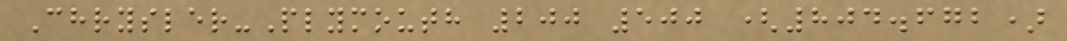Chrysler-Plymouth 200 500 (804.672)
